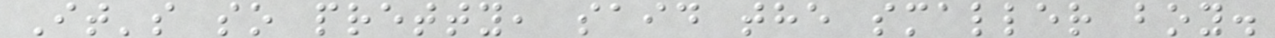It's so pretty, said the smaller boy.
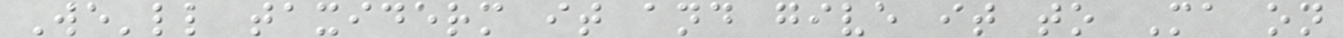We'll taxiderm it and give it to Ma on
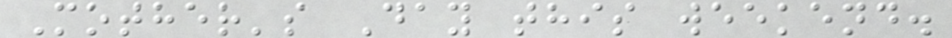Mother's Day this weekend.
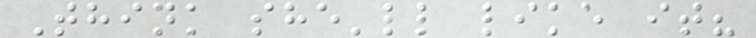Think she'll like it?
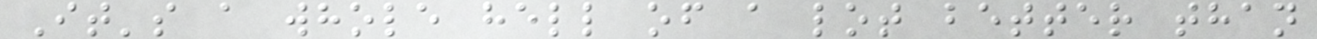It's a whole hell of a lot better than
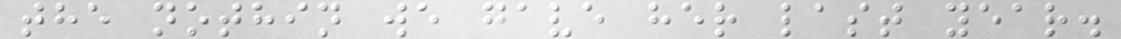the nothin we gave her last year.
